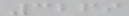3269
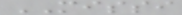MISSI
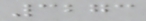3273
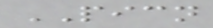PICN
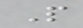P
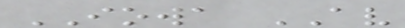IOWA AV
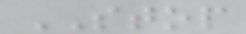STOP
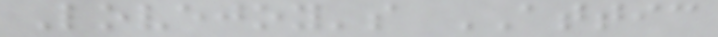Lovejoy's ATTIC
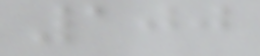100
